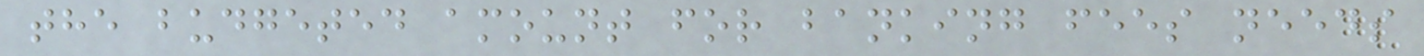the budgeted amount for banking fees needs
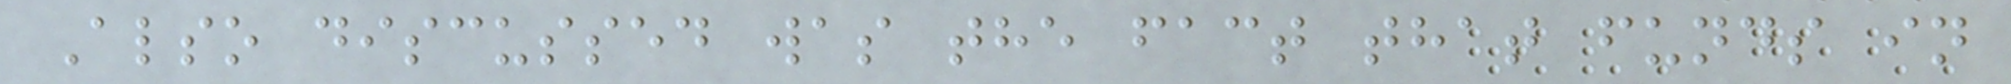Also discussed was the fact that funds in
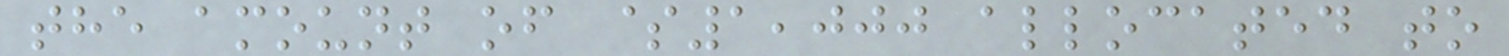the amount of $1,000 allocated to
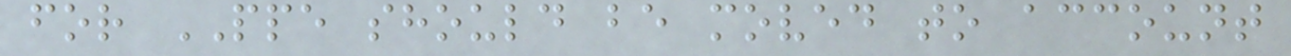for PPE should be moved to account
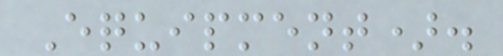Equipment).
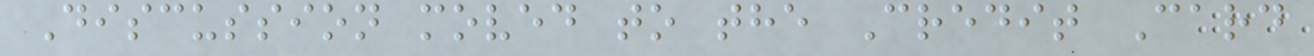Discussion moved to the Credit Card
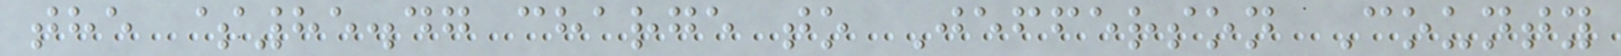the $85.47 charge to Jefferson County
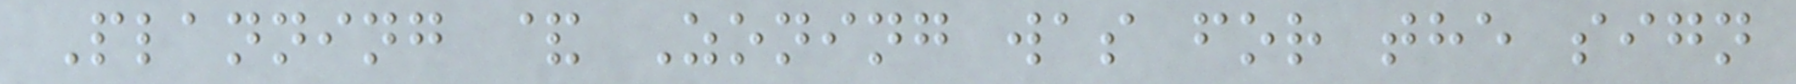Planning & Zoning was for the sign
